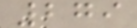279
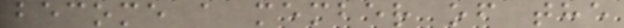become a member of the
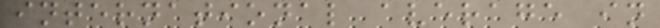international average in
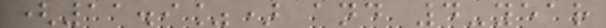(11.9%) and 4-year
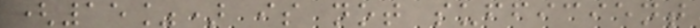(15%) is not sufficient
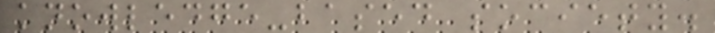knowledge-based society.
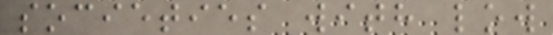societies with low
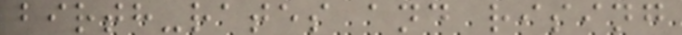birth-rates and rising
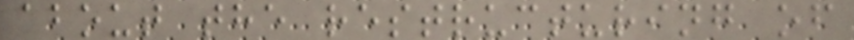about the restructuring of
